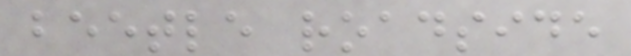beetle roadside
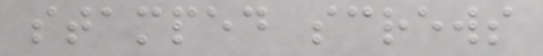stamped screws
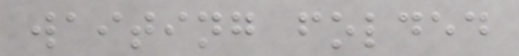waiting folded
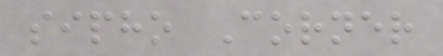sipho Corner
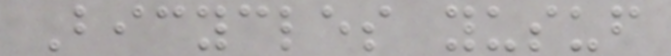Bicycles yusuf
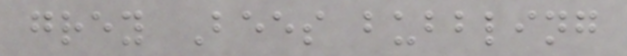grey Bees bubbling
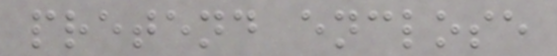pretend enclose
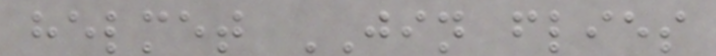helmet JIN flies
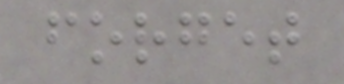forget
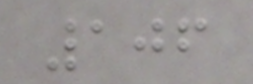106
